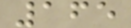165
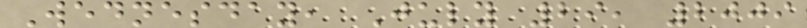Wednesday, July 29, 2009
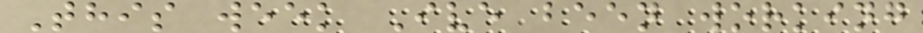This week Ive been working
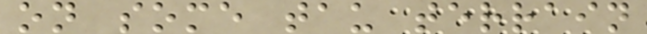on some tau terrain
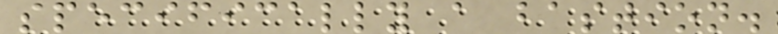specifically a bastion.
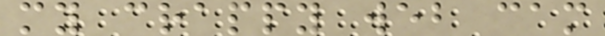my crappy web cam
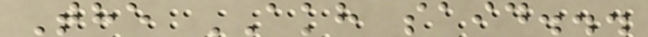The AKH said...
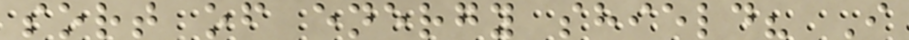sort of energy shield? I
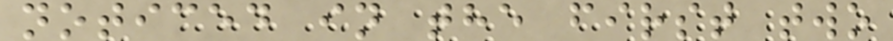noticed in the first two
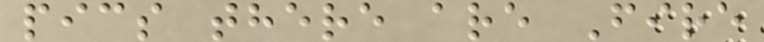pics there are Fire
